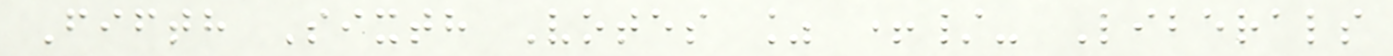Fifth Sixth Votes % +/- Liberals
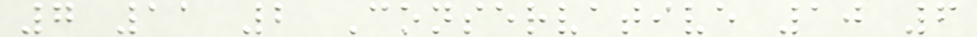7 11 2 Conservative 10 6
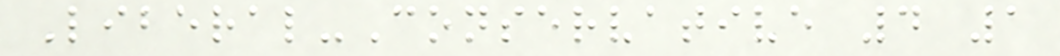Liberal-Conservative 4 1
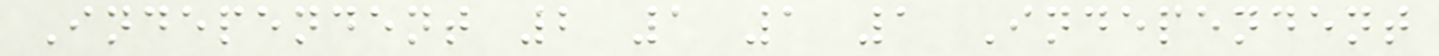Independent 2 1 1 1 Independent
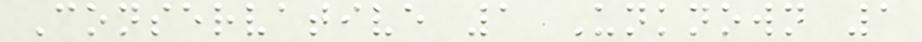Conservative 1 Unknown 1
